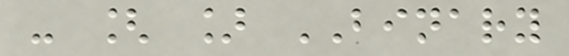- [ ] BINARY
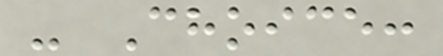- Choice:
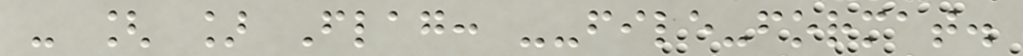- [ ] Flag: --file-format.
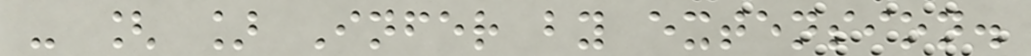- [ ] Infer by extension.
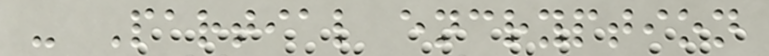- Partial encryption
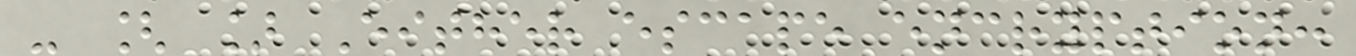- [ ] Either escape encryption:
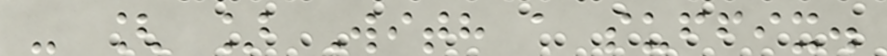- [ ] With a suffix.
